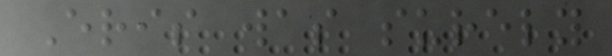Eris was surely
